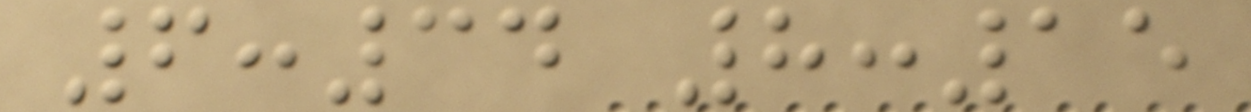6:34 8:15
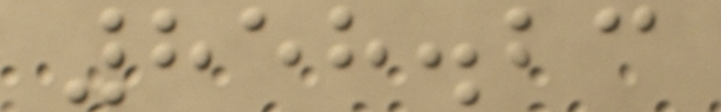858.23
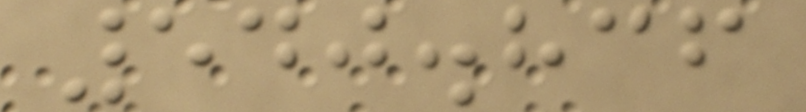540.836
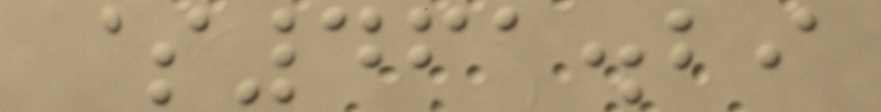$461.29
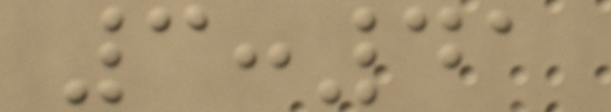3:41
